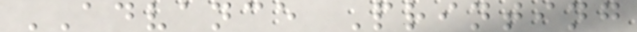ADVANCE Printing
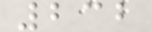232
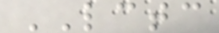LCTC
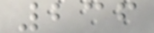236
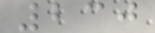230
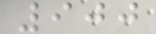900
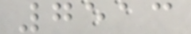7513
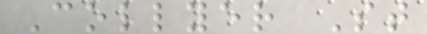Collyer St
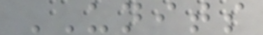UNITS
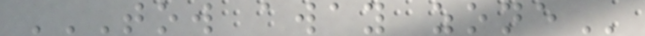TOW AWAY ZONE
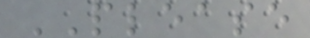PLEASE
